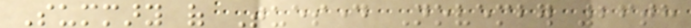Summary of Tuesday November 26th
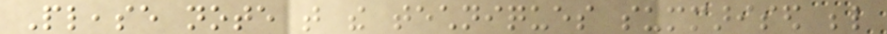Please note that the techniques summarised below
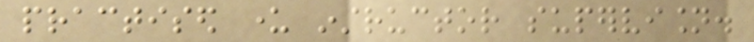practised under instructor supervision.
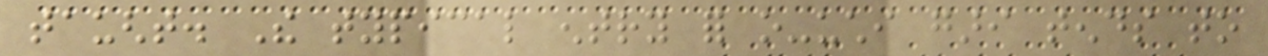taught. The typical entry for o-uchi gari tends to
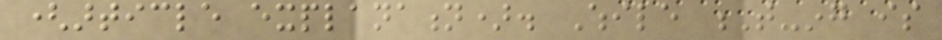(article explanation). While T-ing is
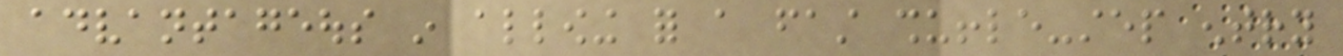advantageous in allowing for a fast shuffle-step entry
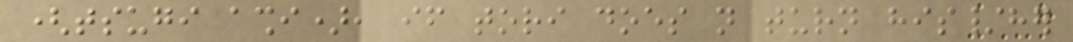(tsugi ashi), if tori does not turn his/her
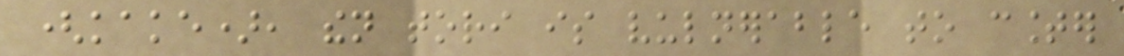(kake), then tori is vulnerable to counter
